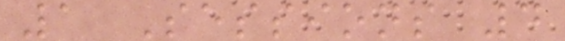1 Sessions 4
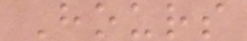Hours
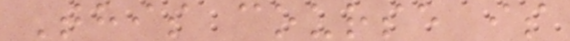This course is
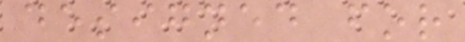designed for
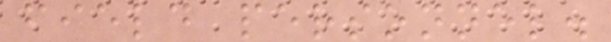field personnel.
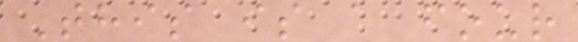This is a four
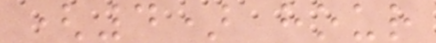(4) hour
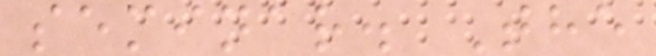seminar. The
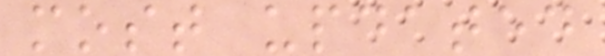most updated
